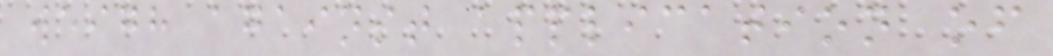weigh against application of
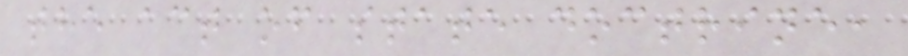the act of state doctrine,
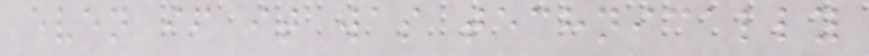even if it was technically
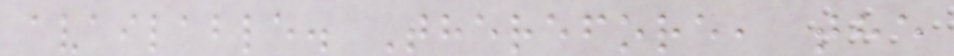available. Therefore, the
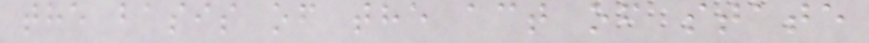the basis of the act of state
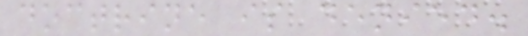doctrine is denied.
